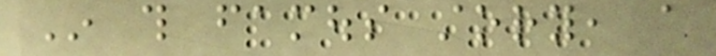In this famous story, a
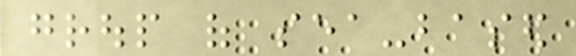group of sea-based
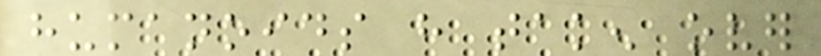humanoids have taken over
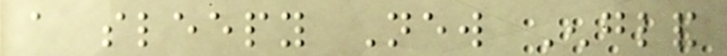a sleepy New England
